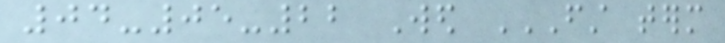04-05-22 Wed FIRST TERM
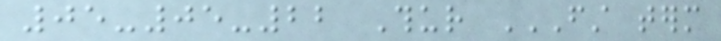05-05-22 Thur FIRST TERM
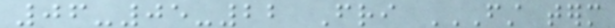06-05-22 Fri FIRST TERM
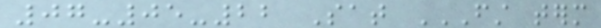07-05-22 Sat FIRST TERM
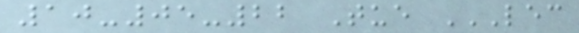10-05-22 Tue LEC
